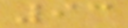93
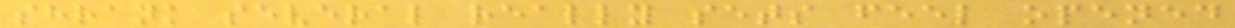shrank several really sets feel opened
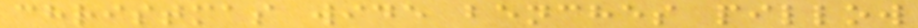christmas wide benches pillow
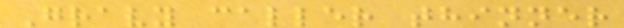Gravy caller thinner
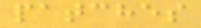patches
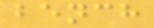bench
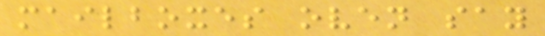mailboxes oven say
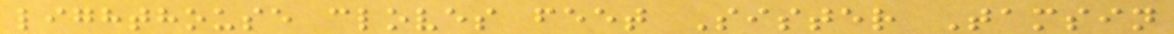lighthouse cloves feet Sister Tamsin
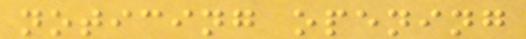noticing opening
